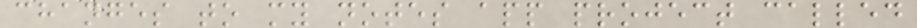changes to my notes app project called
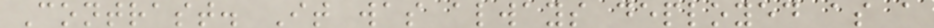Contrast. It was always deployed as a
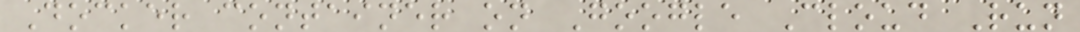Docker container on Google Cloud Run
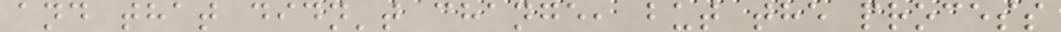and that didn't change, but the process
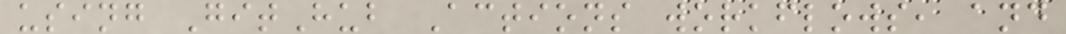using GitHub Actions workflows, and
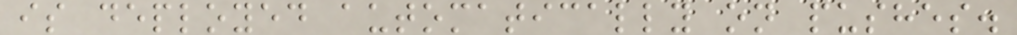is deployed automatically on pushes.
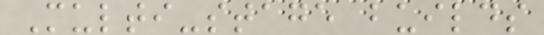Multi-stage builds
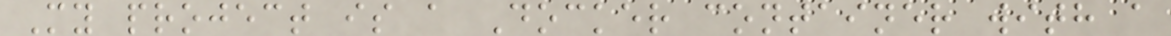My project is a Docker container with a
